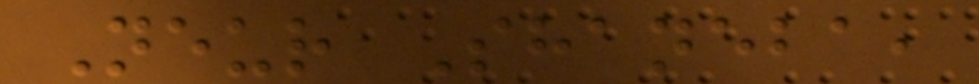Neur Shaneba,
